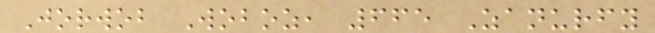Jorwob Woboz, 665 Zanurfy
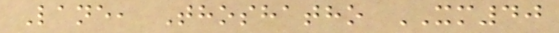Lane, Thoshatho XM40
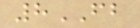8FB
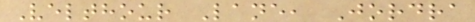Velthour Lane, Jordra
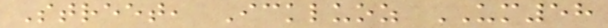Street, Ickluoz UM58
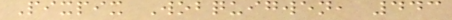Pixpix Wobquigwen, 443
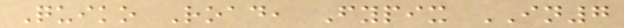Quiko Road, Fypix IN7
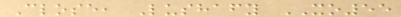Close, Lushafy XO55
